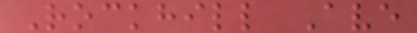Rockhill Ave
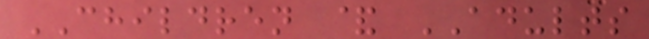CHILDREN & ADULTS
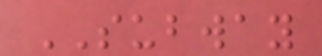SUBWAY
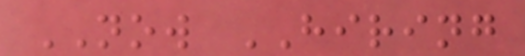NOW HIRING
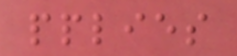pplies
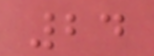24
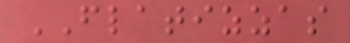FLATIZZAS
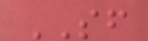SF
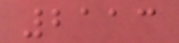2113
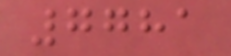7781
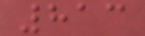813
